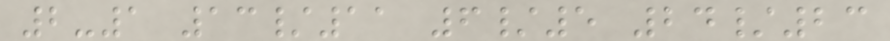2-1 13/11 6/5 24/23
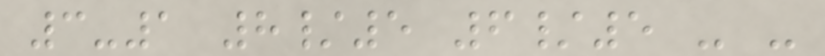3-1 8/5 6/5 - -
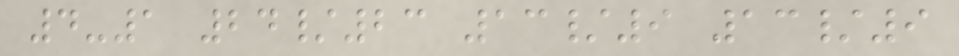4-1 24/23 13/9 13/9
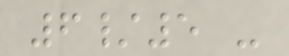6/5 -
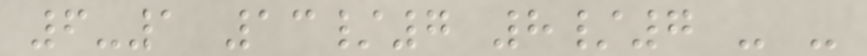6-1 13/7 8/7 - -
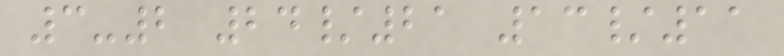3-2 24/21 13/11
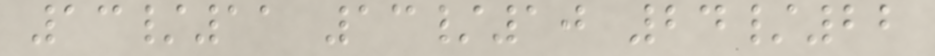13/11 13/10 24/22
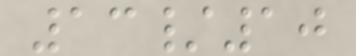13/10
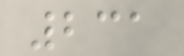231
